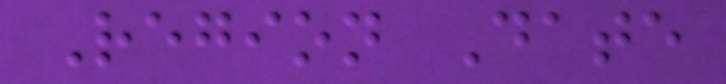Region Date
